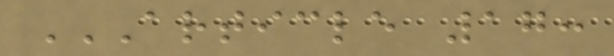ARTICLE 17:
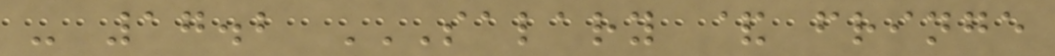- 17.2 SALARY & FRINGE
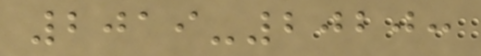2019-2020:
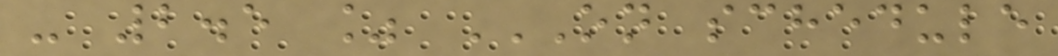- 2.5 % ON SCHEDULE
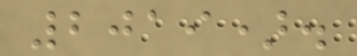2019).
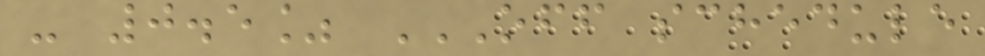- 0.5% OFF SCHEDULE
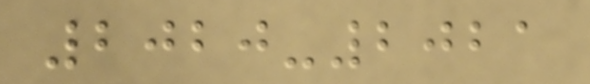2020-2021
